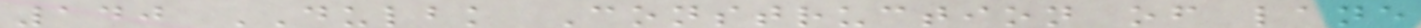140 DULBK Construction of lane
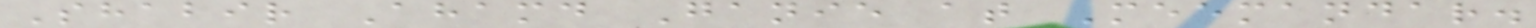Shabir Ahamd Ganie at Meemandar.
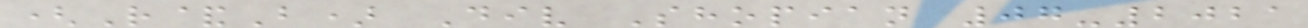(R&B) Div Shopian 07-2021
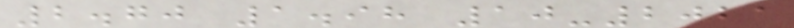2.70 1.98 10-2021
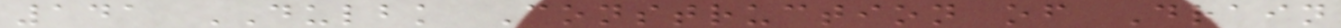141 DULBK Construction of Drain
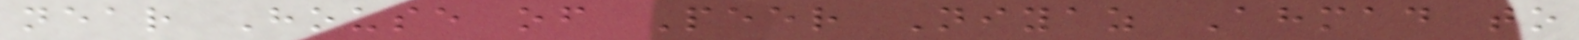near House of Peer Niyaz Ahmad to
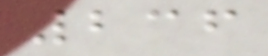236
